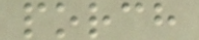porch
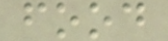food
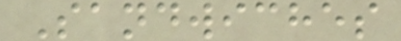Sandwiches
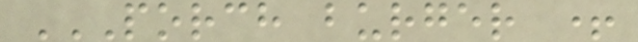PORCH BURGER +
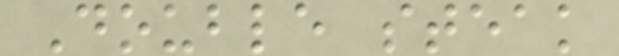Double steak
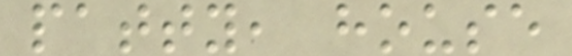patty, house
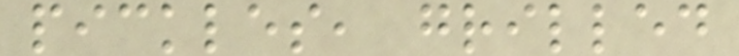pickles, grilled
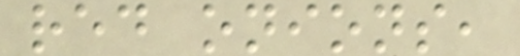red onions,
